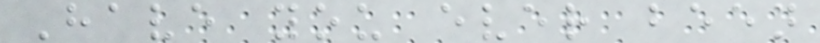Have you ever been
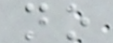no
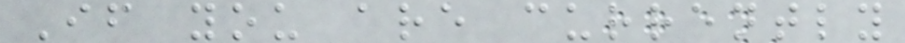If you are currently
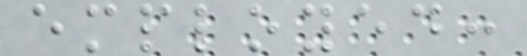employed:
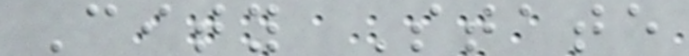City State
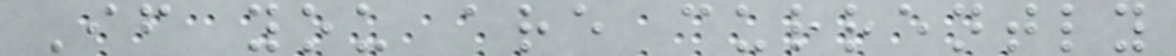If you are currently
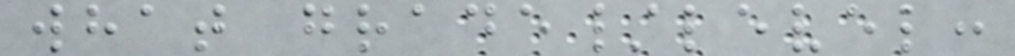what grade/level:
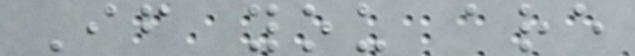If you are
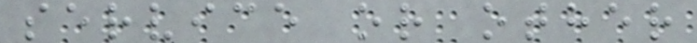service or other
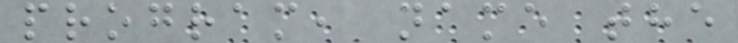program, name the
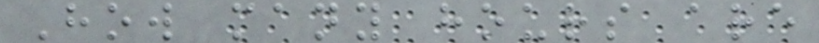How many hours are
